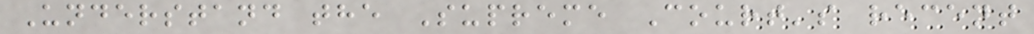Understand the Supreme Court's recent
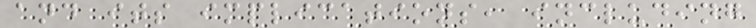and its implications, including
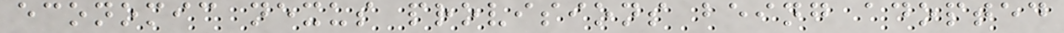economic nexus provisions being adopted
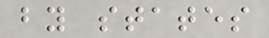by states
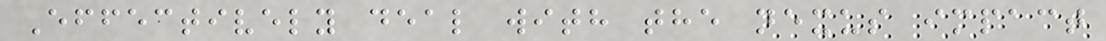Effectively deal with the nexus impact
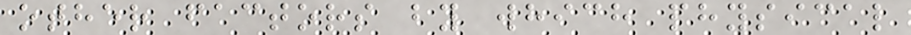other factors by which physical
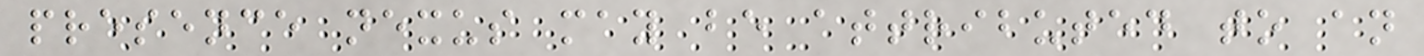presence nexus may be attributed to an
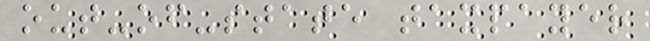out-of-state taxpayer
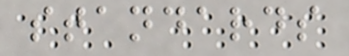standards
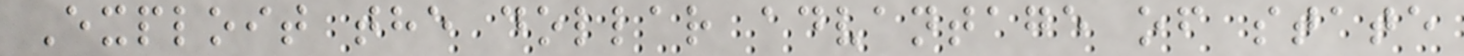Exploit the dollar advantage of state
